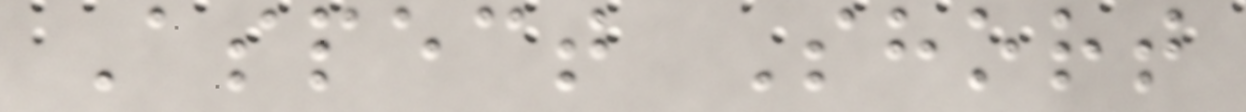Aspect Short
